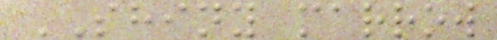SHINY marrow
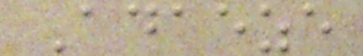Adaeze
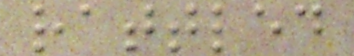rattled
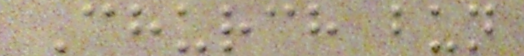Church bun
